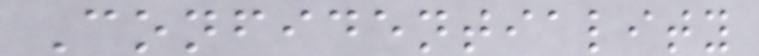Confidentiality
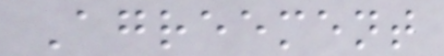Agreement
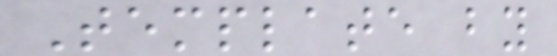Template by
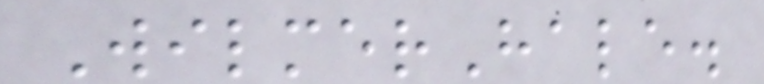WilmerHale.
